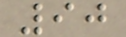90
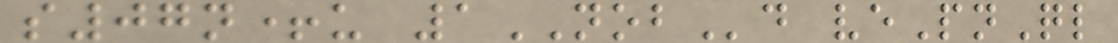s07n+u 1NOBd vePnQl
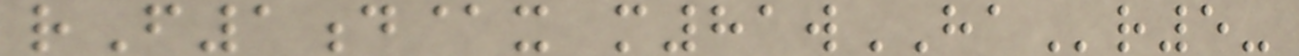rF1d@x m81wHAr5-
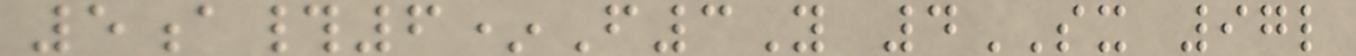5a#6*F3Y 4SX 97l
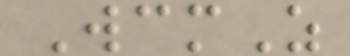WcmZ
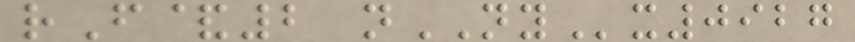rF&2 nNYx0927
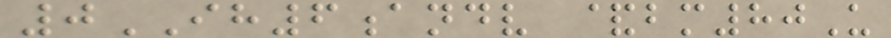0IH6andv &bm80U
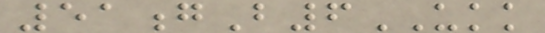51gB6UKK
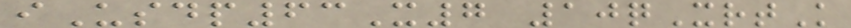iUsdp63X7 10qXrtK
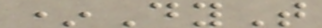*DyT
